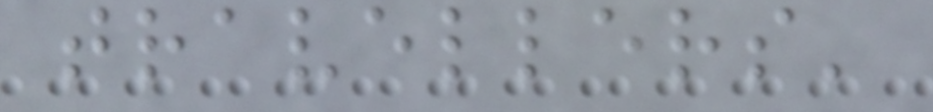travellers'
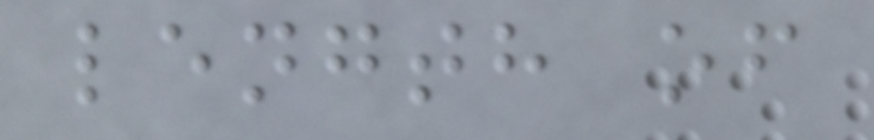length of
